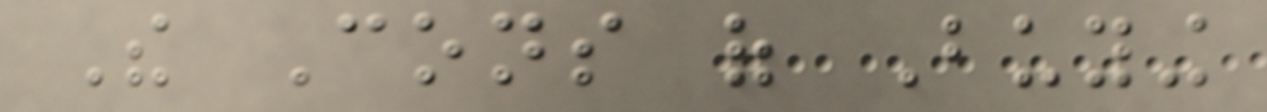The Cons of Buying
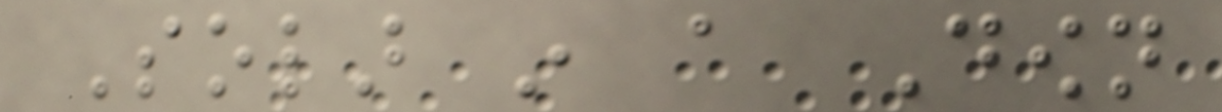Solar in a Down
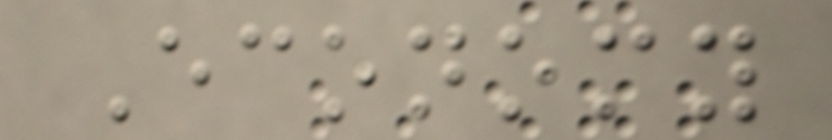Economy
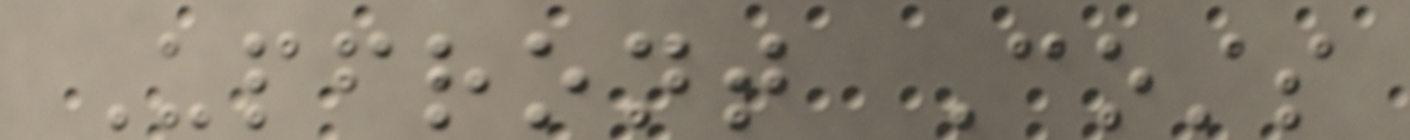Upfront Costs
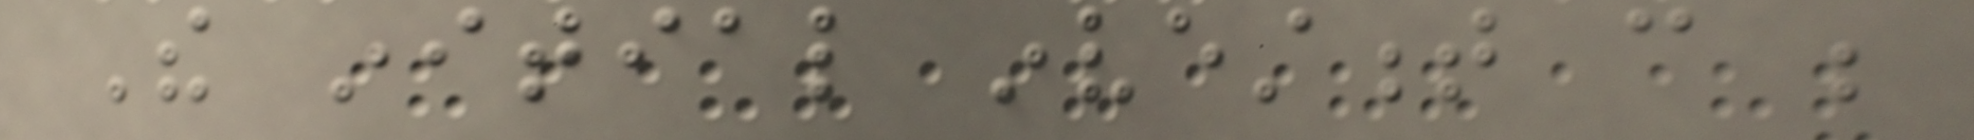The initial investment can be
